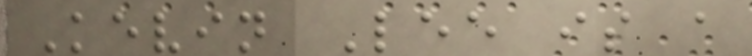Kevin Lee is a
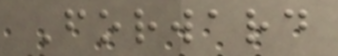Forward
